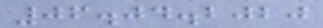06.04.2020
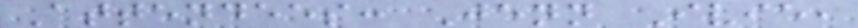Attendees: Jenn Ivie,
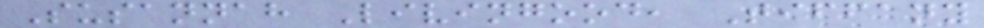Susannah Livingood, Tiffany
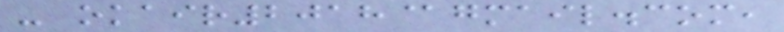- okair2018@gmail.com,
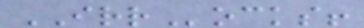IRRocks!
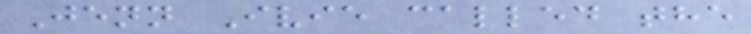Jenn Ivie called the
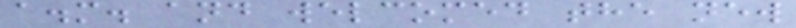a.m. and welcomed the new
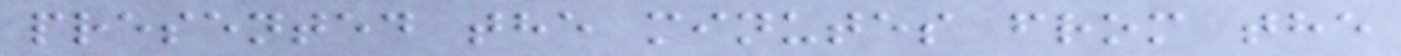presented the minutes from the
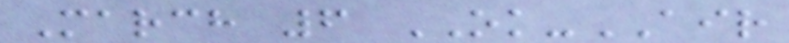March 6 OK-AIR
